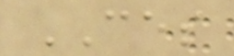CES
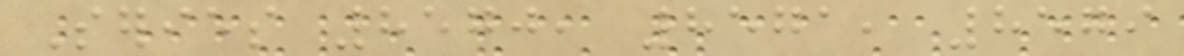Series 8570, 8571, 8579
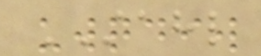STAHL
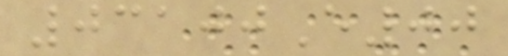03100E00
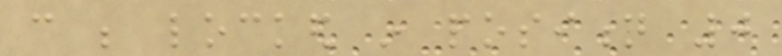can be locked in position 0
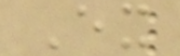Ex
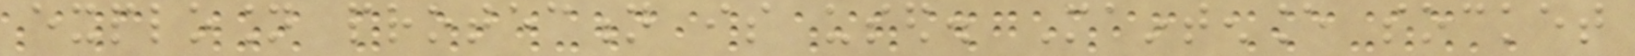explosion protection is used. Maintenance socket
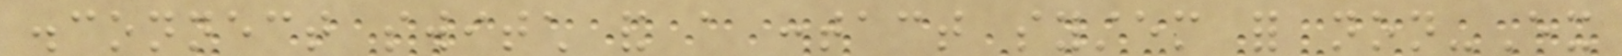disconnect switch and a contact system for non-Ex
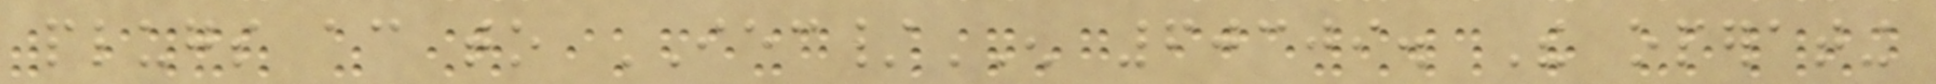plugs according to IEC/EN 60309. The operating
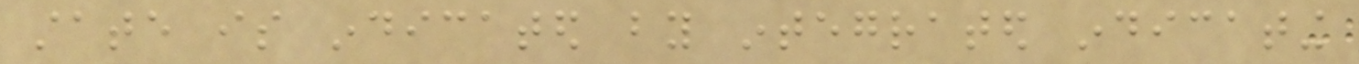state is indicated by integrated indicating
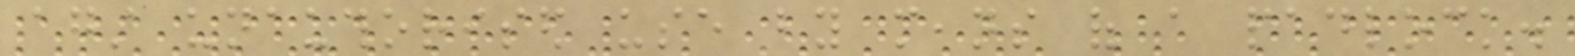against unauthorised use by means of a padlock.
